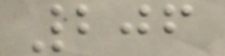206
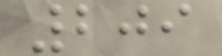209
